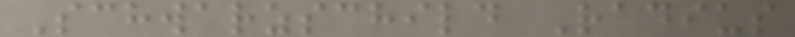Schwarzschild Radius
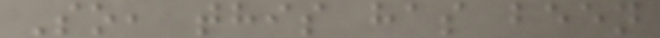So, this has been
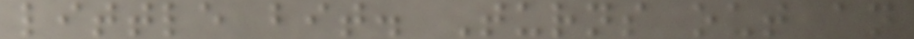little bit. Turns out an
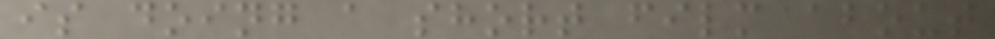is doing a short film about
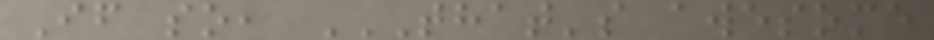If so, THAT'S AWESOME
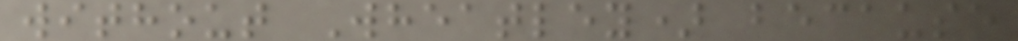without Wheatley) because
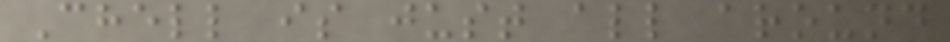Chell is just all around
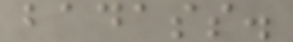badass.
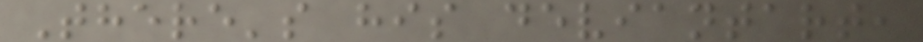There's his deviantart,
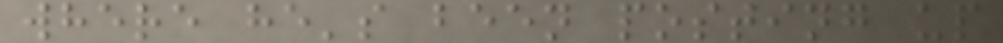where he's been posting up
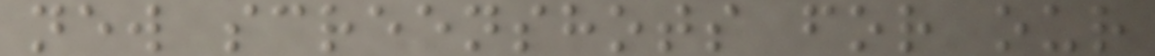new screenshots for our
